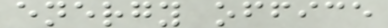energy office
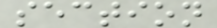section
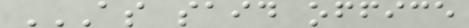AS SAID OFFICE
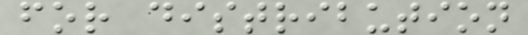for distribution
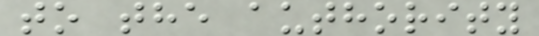to the authority
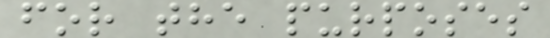for the purposes
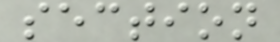section
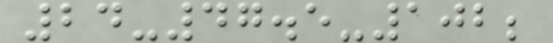24-47.5-102;
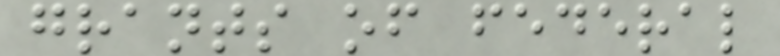grants of federal
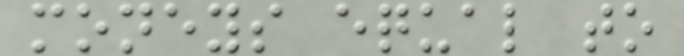moneys equal to
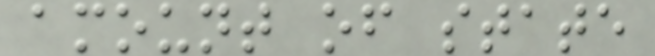amount of state
